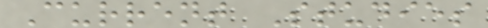Current Studies
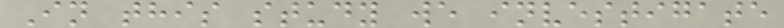In this study we investigate
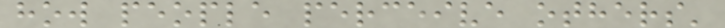how people perceive others'
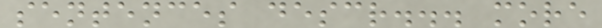sentences descr... more
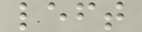left
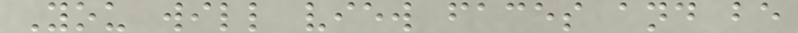You will view faces and be
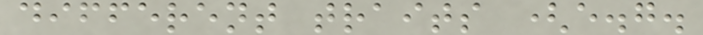different traits (e.g.
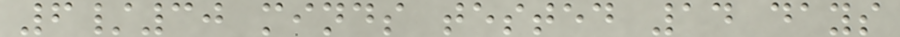6/30 minds tested 14 days
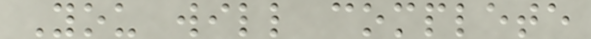You will complete
